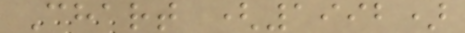Chart (1992)
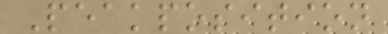Peakposition
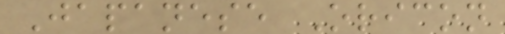Japanese Oricon
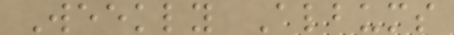Weekly Albums
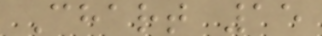Chart 15
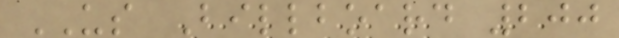US Billboard 200
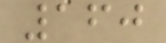160
